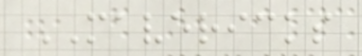MAVERICKS
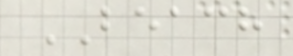BEACH
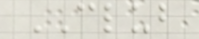CLUB
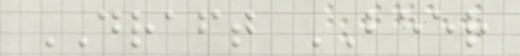DRAFT BEER
